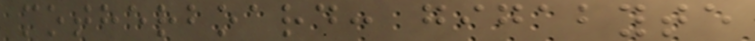motherboard: gigabyte
